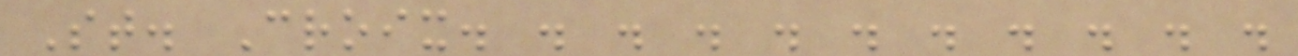St. Croix. . . . . . . . . . .
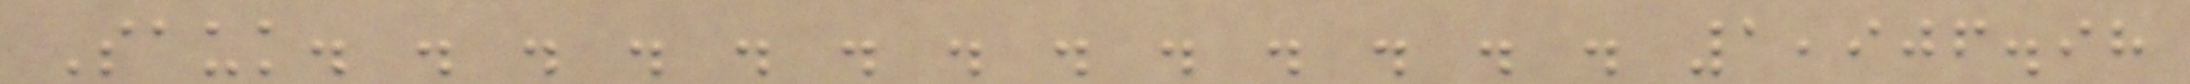Sauk. . . . . . . . . . . . . 1,906.98
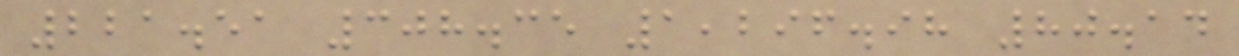221.51 308.35 1,296.98 80.14
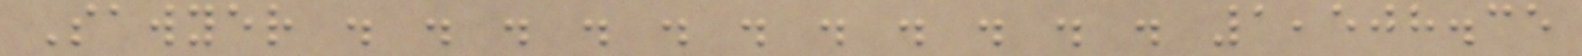Sawyer . . . . . . . . . . . 1,508.35
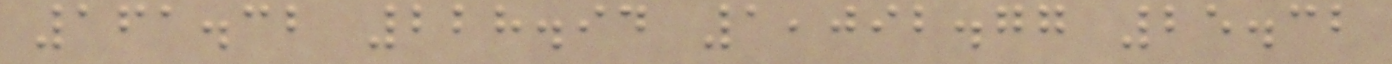161.32 228.94 1,092.77 25.32
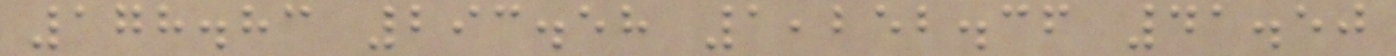178.83 293.58 1,252.36 41.50
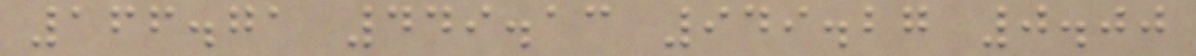166.71 449.13 949.27 0.00
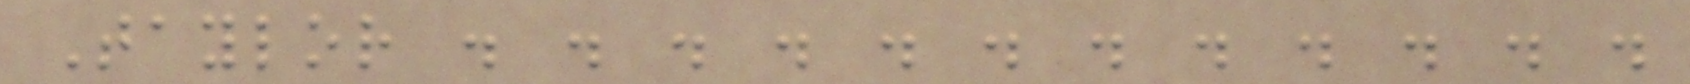Taylor . . . . . . . . . . . .
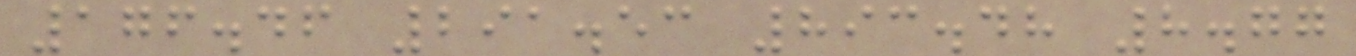176.46 291.53 893.48 8.77
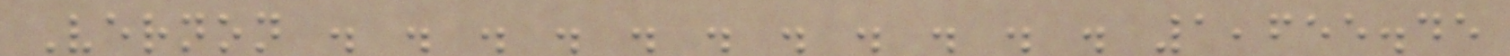Vernon . . . . . . . . . . . 1,655.45
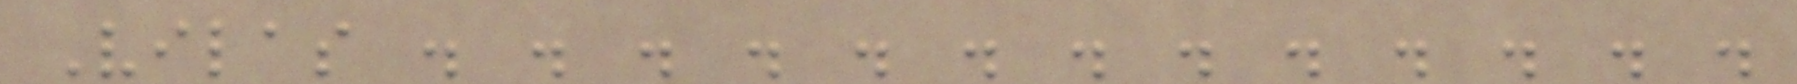Vilas . . . . . . . . . . . . .
